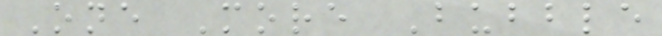One More Bubble
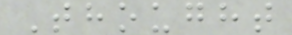Thought
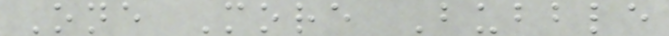One More Bubble
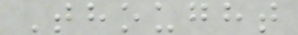Thought
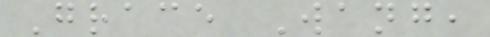Grace Wang,
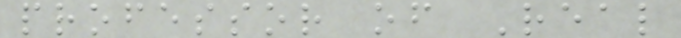professor of Real
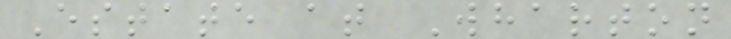Estate at Wharton
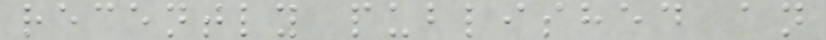recently published an
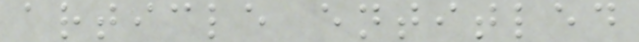article entitled
